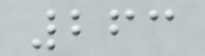263
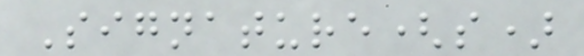Signature(s)
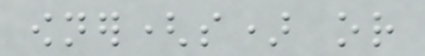owner(s) or
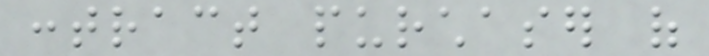contract purchaser of
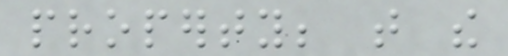property; that the
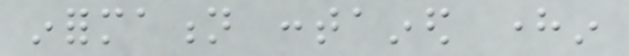information contained herein
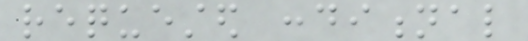requested conditional
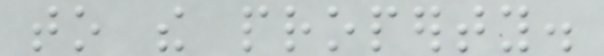to the property.
